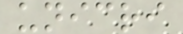unicri
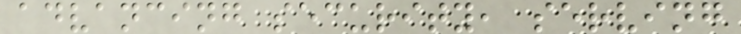advancing security, serving
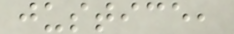justice,
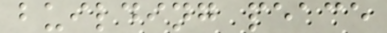building peace
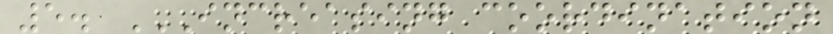5. INCREASING COORDINATION
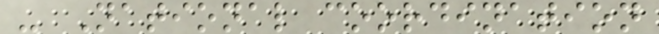- National coordination
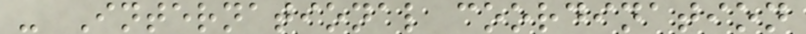- International coordination
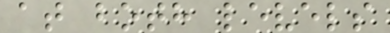at both levels
